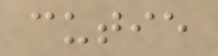cutie
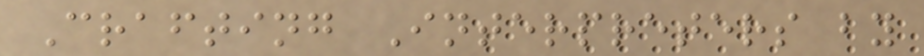Crafting Interpreters by
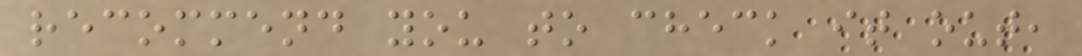recommend you to check it out,
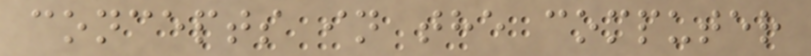concepts in the computer
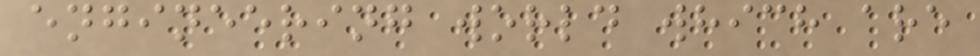engineering world which are
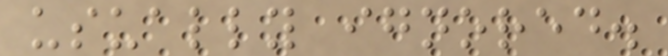usually ignored.
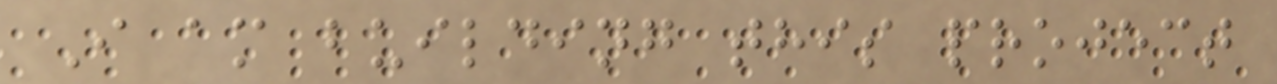I am building this project
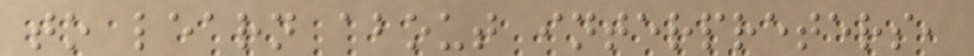to learn about interpreters,
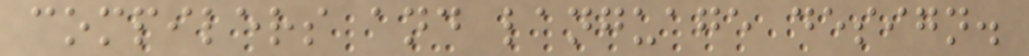compilers and language design.
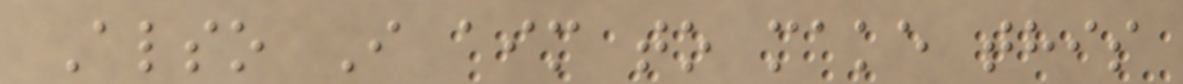Also I aim to make this
